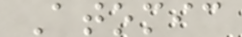Atomic
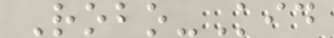Robo-Kid
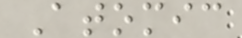Atomic
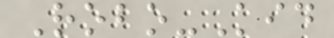Robo-Kid
